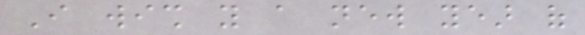I wish you a new year of
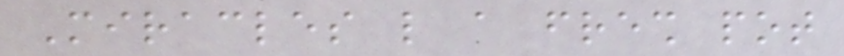Miracles like a fresh pot
